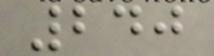240
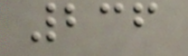236
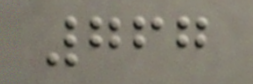767
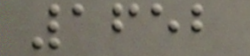1652
